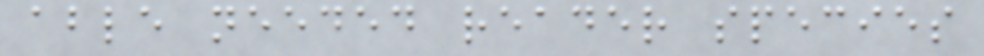able needed reader species
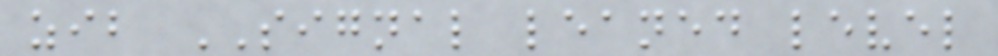zib SIGNAL leaned level
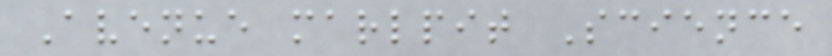Avenue marlpit Science
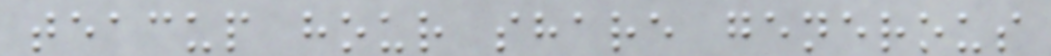teacup hour share generous
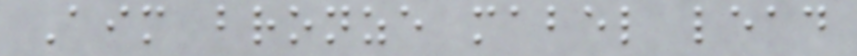Aim bronze mabel lead
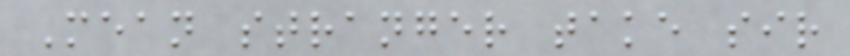Mean stranger take sir
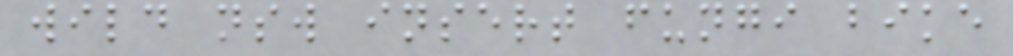wild nsw insert fungi bike
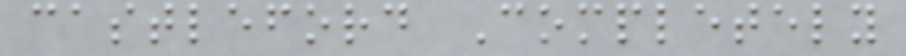castleford Completely
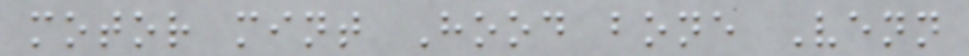motor mint Hood bone Venn
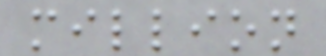million
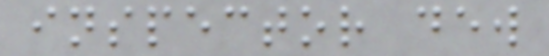inspector dew
